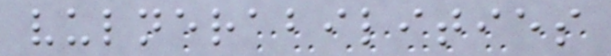vulnerabilities
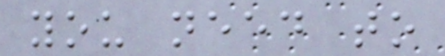you need to
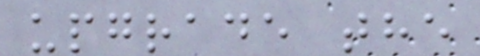upgrade the
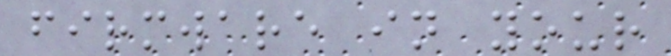firmware in your
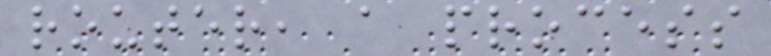router, a process
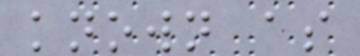known as
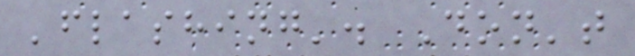'flashing'. Don't
